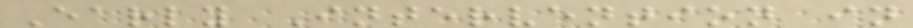Early Intervention in
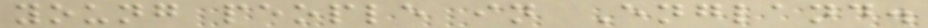young people in England.
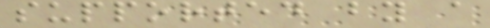supported by a
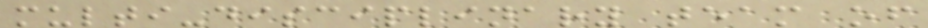multi-disciplinary team of
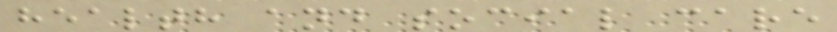health and social care
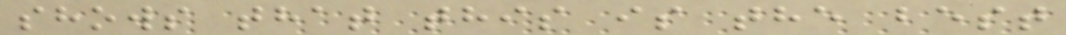shows that this is the best
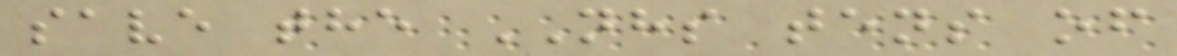save the NHS tens of
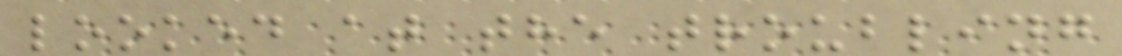looked at the troubling
